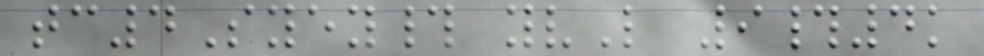tc4Syey# yvL 9#4k
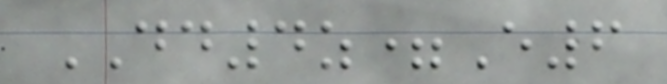DD4z=E6
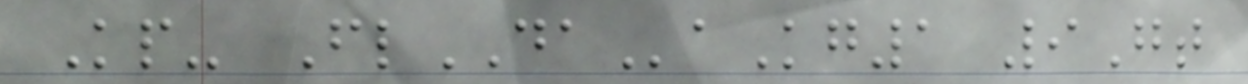Kp- FlDAaKg1 9Gt
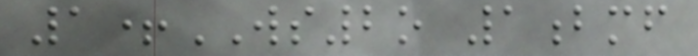1+WS2o 1bmf
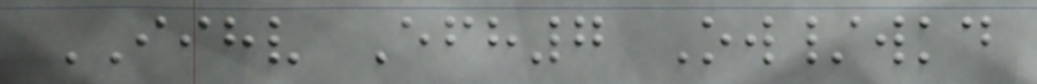IIHV Efh7 Ow/wkd
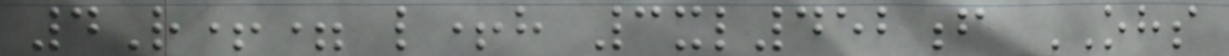4R+= l+h 3xl452f OHS
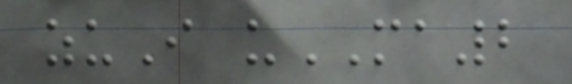zuI uMA2
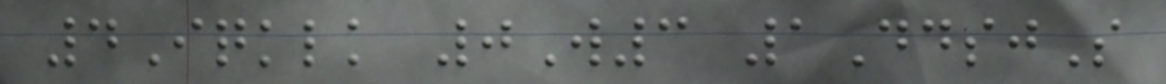4Iqklk 0W3 1DdsjS
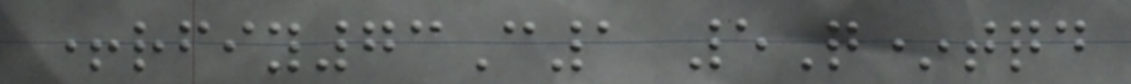+rfiy73C1 5Q*tqd
